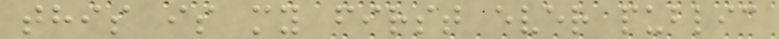this is my first ever public
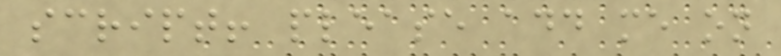script! please add me on
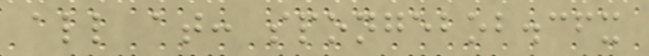all at: spongebob.cfx
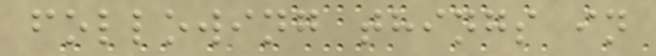following things in
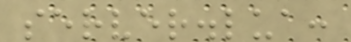server.lua:
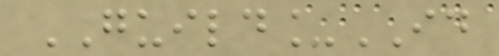GUILD_ID
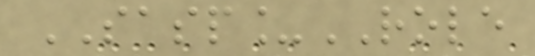SASP_ROLE
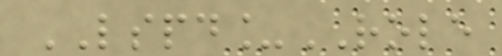LSPD_ROLE
